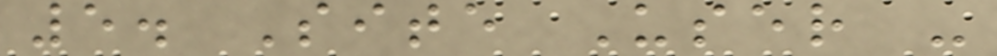5. Site User -
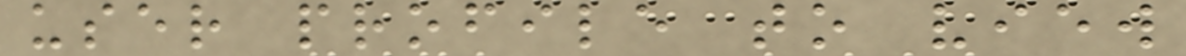user profile to view
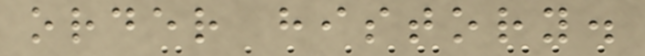order history.
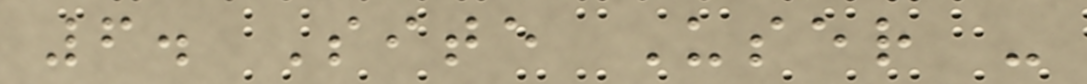6. Site User -
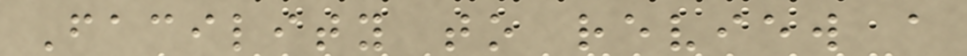Facility to review a
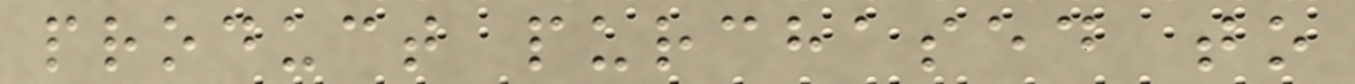product purchased to
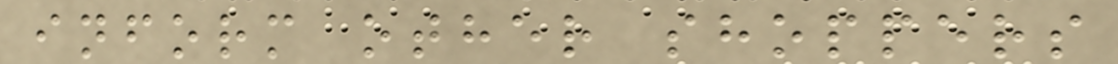inform other shoppers
